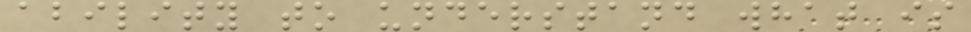ability to understand what is
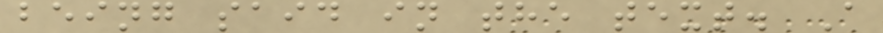being said in the text. A
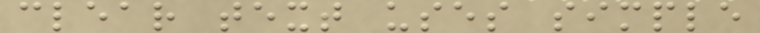clear text uses simple
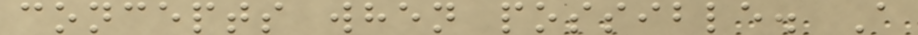concepts when possible. A
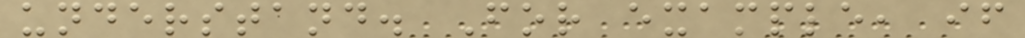understand. For example, if
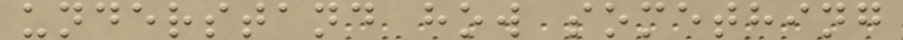understand how something
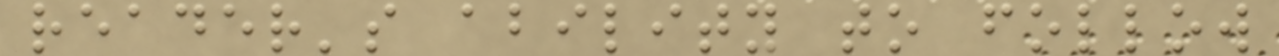reader's ability to follow
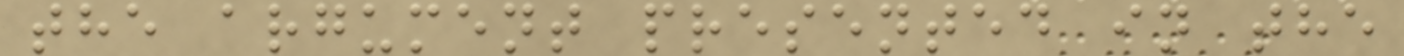the argument presented in the
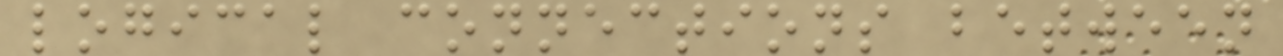logical connections between
